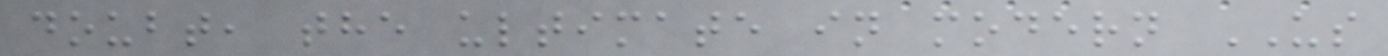doubt, the ultimate in modern US
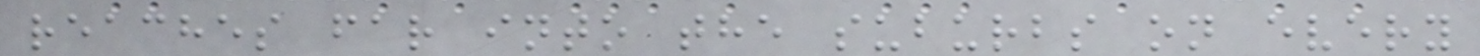reaches far into the suburbs on every
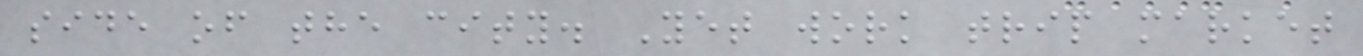side of the city. Yet work trip market
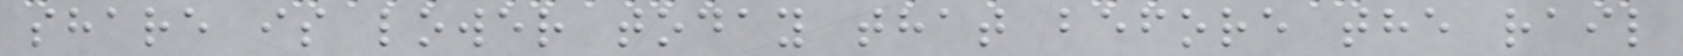share is lower today that before the rail
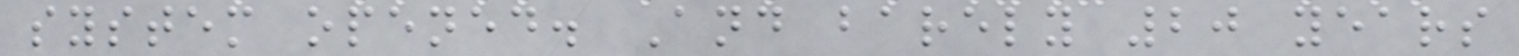system opened. And barely 20 years
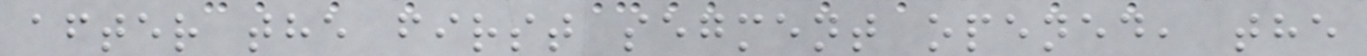after the first segment opened, the
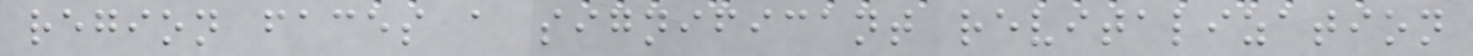region faces a significant revitalization
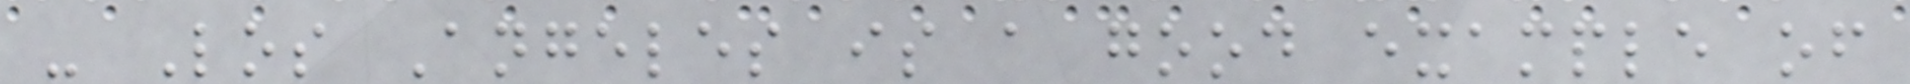- Los Angeles is a good example of
